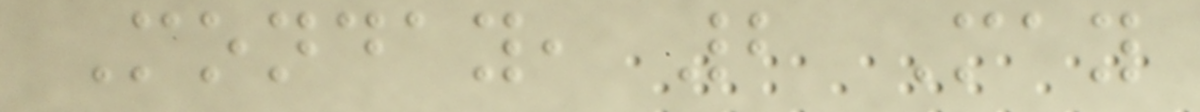Monday, 2 May
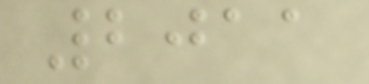2011
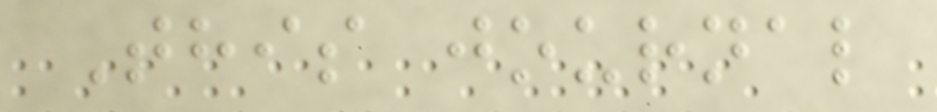This journal
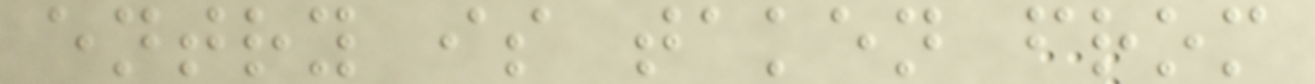entry is taken from
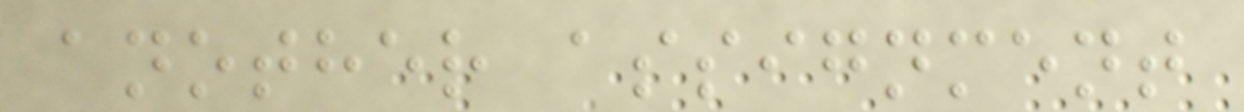another assignment
